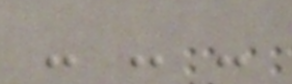- - -
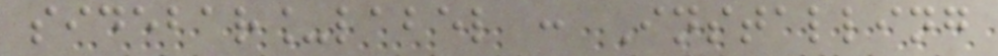sidebar_label : Installing
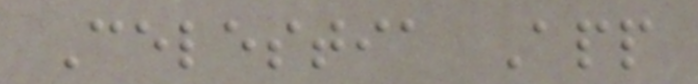Celestia App
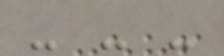- - -
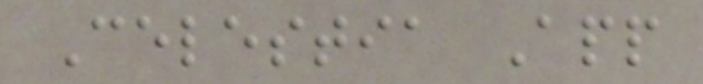Celestia App
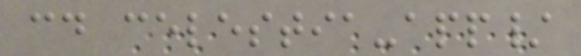cd celestia-app/
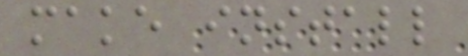make install
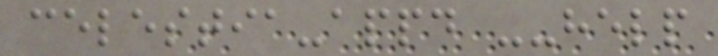celestia-appd --help
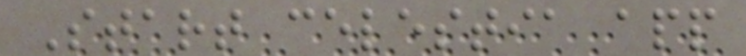Start celestia app
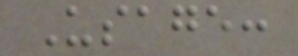Usage:
